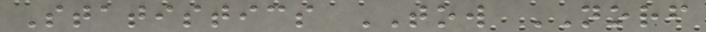Statistics TOW NORF
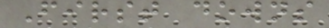First downs
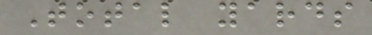Total yards
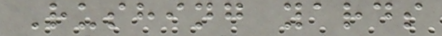Rushing yards
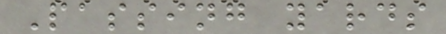Passing yards
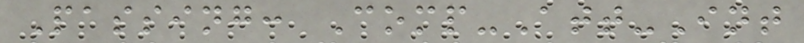Passing: Comp-Att-Int
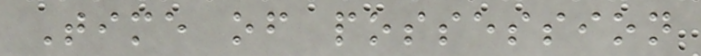Time of possession
